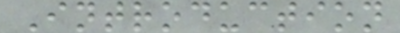Introduction
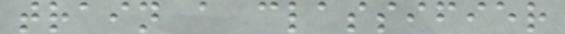train a classifier
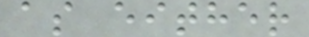as either
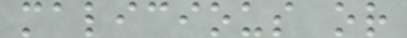malicious or
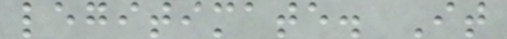legitimate. It
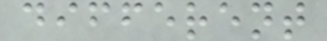different
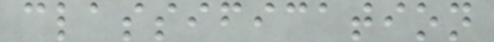classification
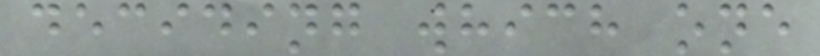deciding which one
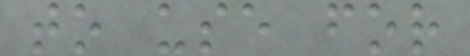to use for
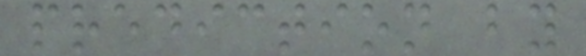prediction by
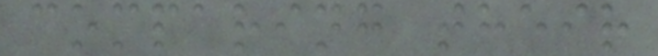comparing their
